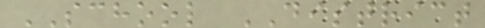SCHOOL DISTRICT
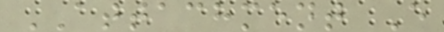ATTACHMENT E
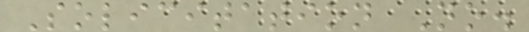Solicitation No.
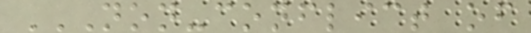NON-CONFLICT OF
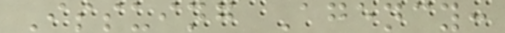Issuing Agency:
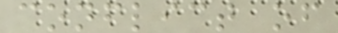conflict of
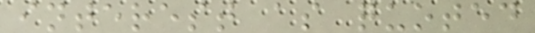interest as quoted
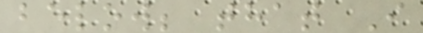below; that I
